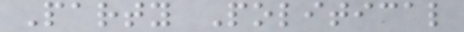Party Political
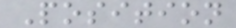Position
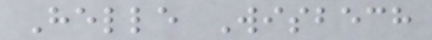Helle Wisbech
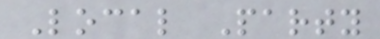Local Party
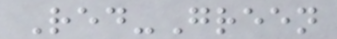Red-Green
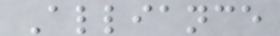Alliance
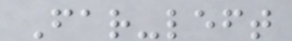Far-left
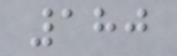180
